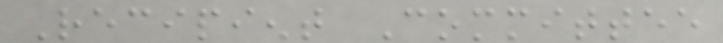Recipient Committee
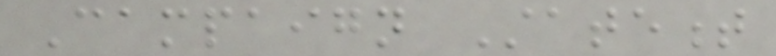Campaign Statement
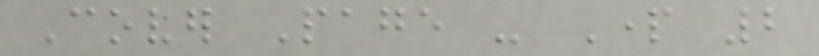Cover Page - Part 2
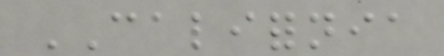CALIFORNIA
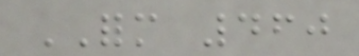FORM 460
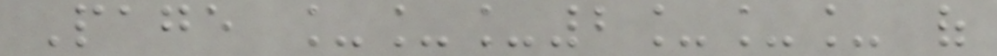Page ___2___ of
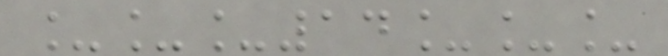___14___
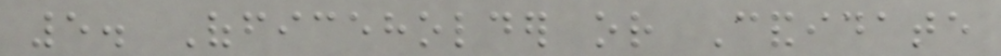5. Officeholder or Candidate
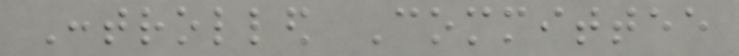Controlled Committee
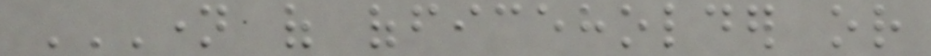NAME OF OFFICEHOLDER OR
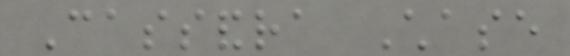Cassandra Chase
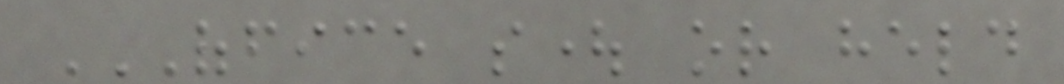OFFICE SOUGHT OR HELD
